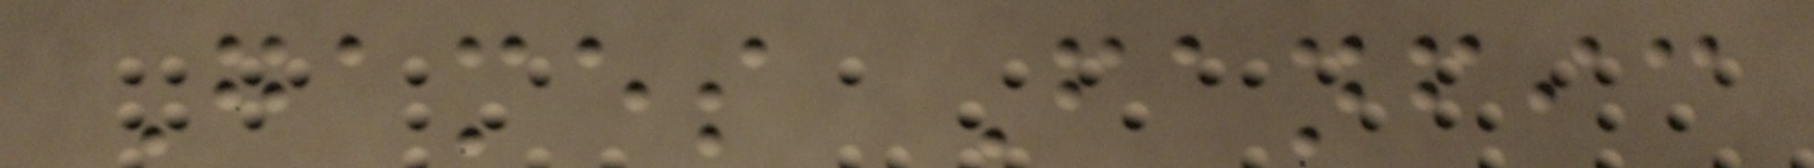Games Fanfic
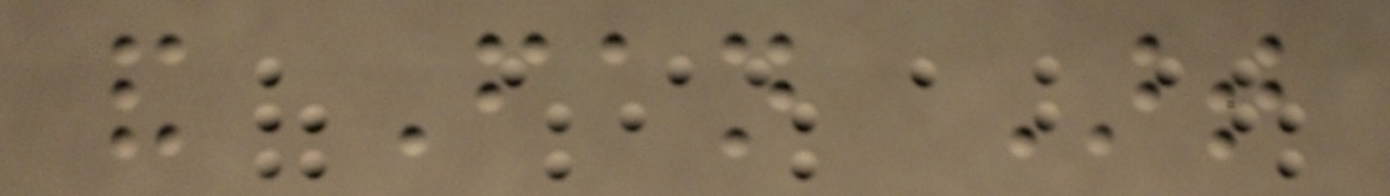and Fan Art
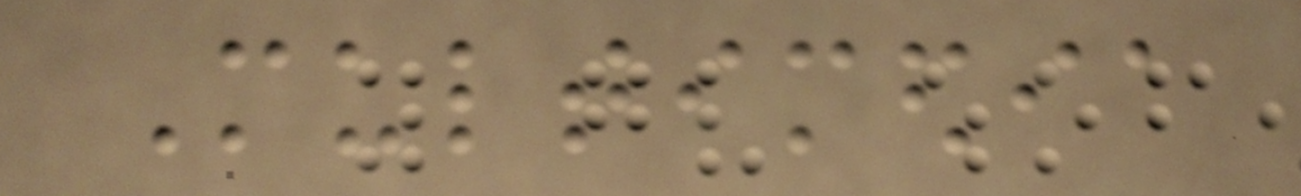Multimedia
